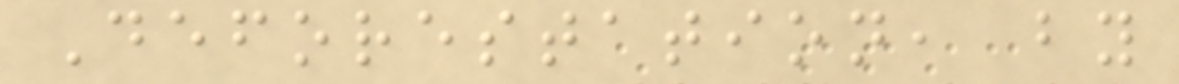Deforestation, by
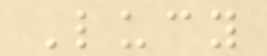Lucy
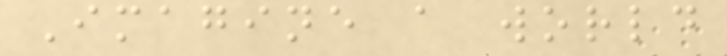Imagine a world
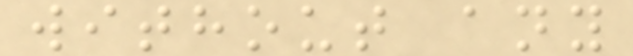without any
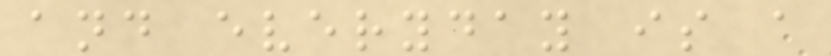and everyday is a
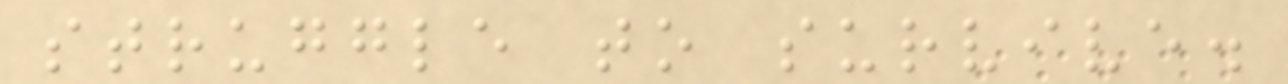struggle to survive.
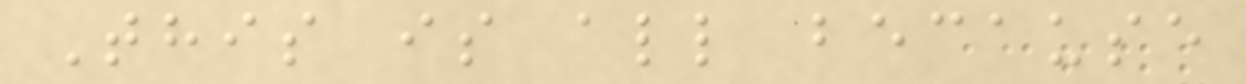This is all because
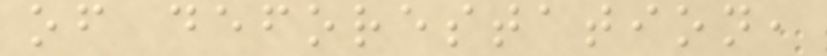of deforestation,
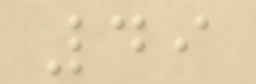49
